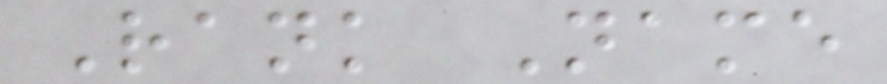Rank Name
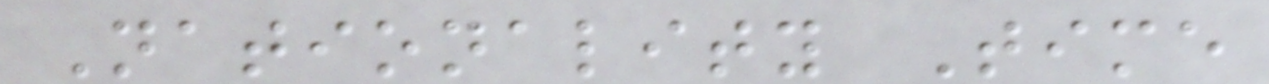Nationality Time
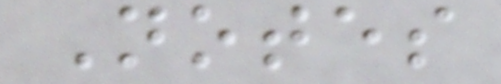Notes
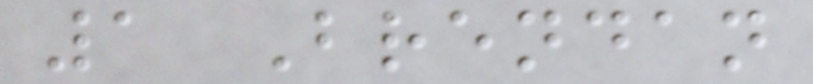1 Brendan
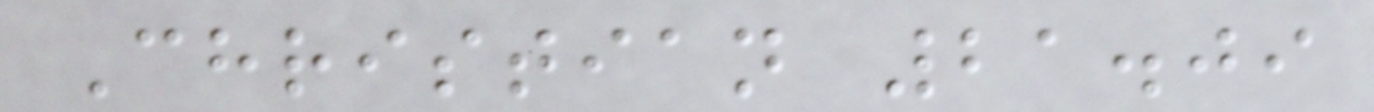Christian 21.09
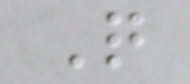Q
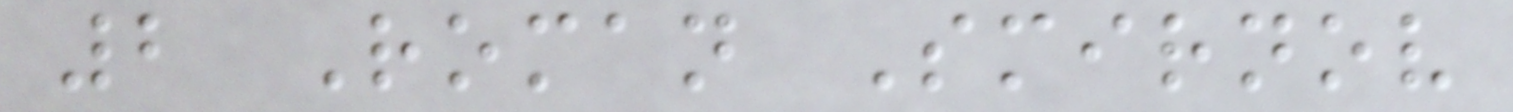2 Roman Smirnov
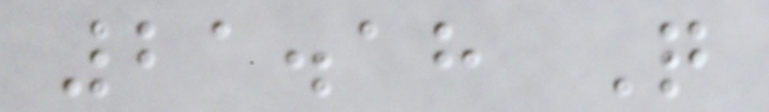21.18 Q
